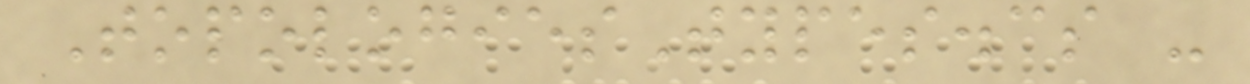TopologiesTypes.cs -
